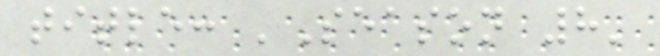title: 'Season 8'
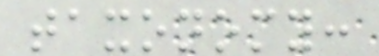taxonomy:
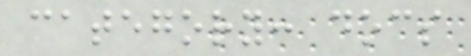category: docs
